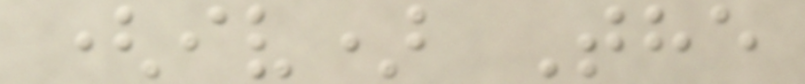(iv) The
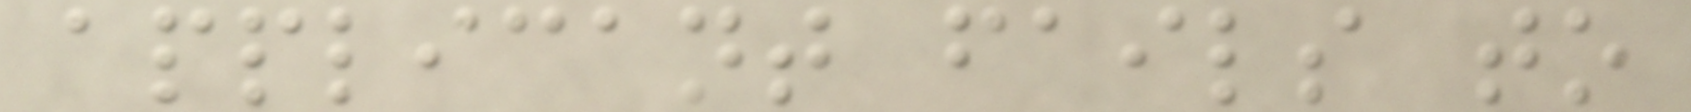applicant fails to
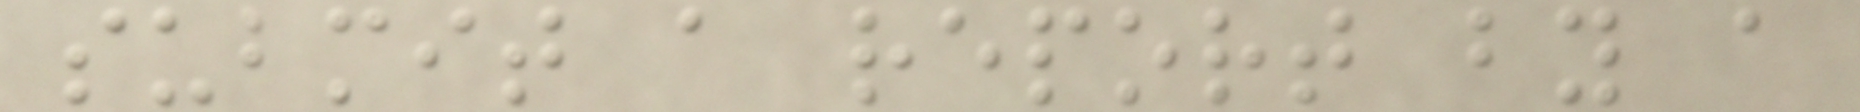submit a report by a
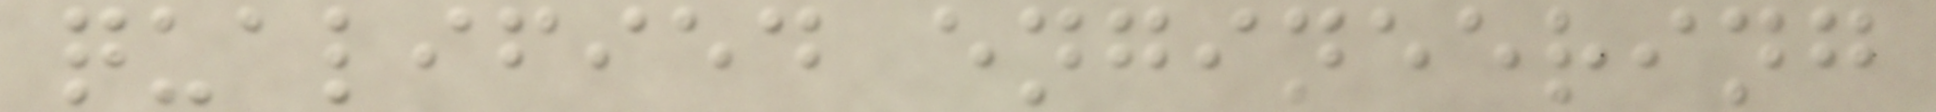qualified engineering
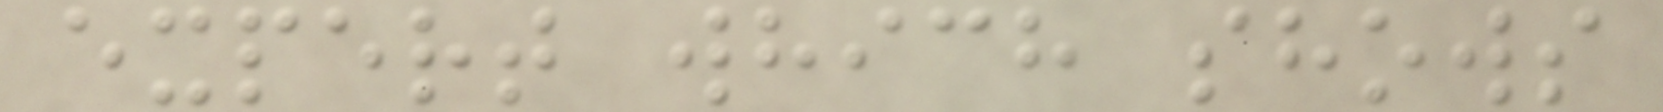expert which shows
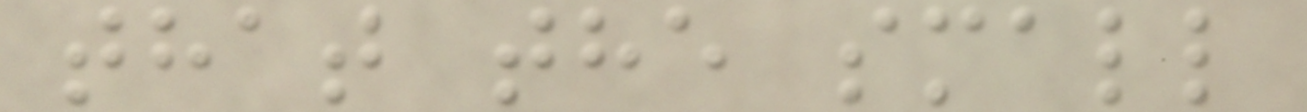that the small
